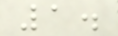1.
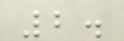2.
